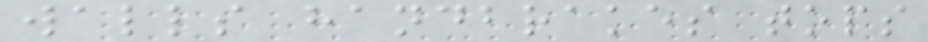walls handbrakes tops
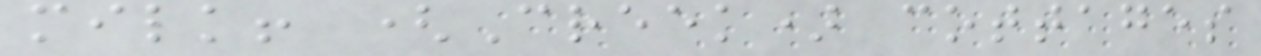milk! (Creek) cottages
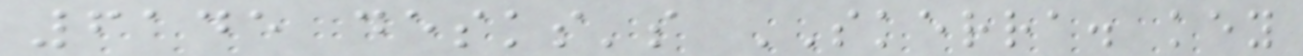6145 desks's SKERRA. key
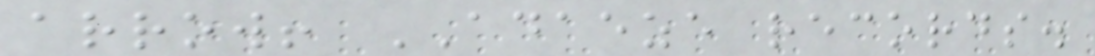arrow! ADAEZE records.
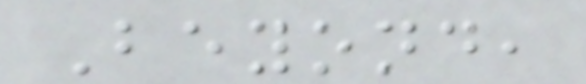Beyond,
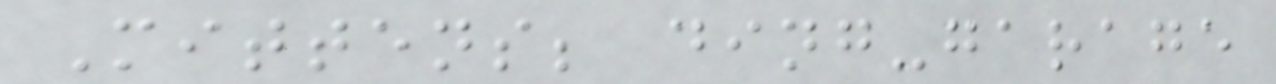Mittens; ding-garage
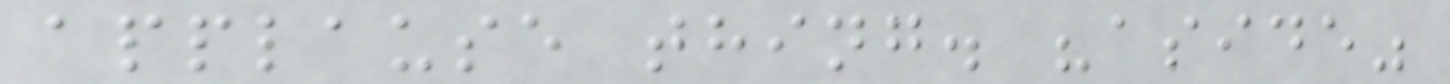applause thing. "aside"
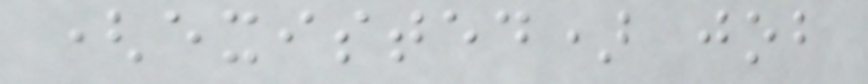(existed) job
